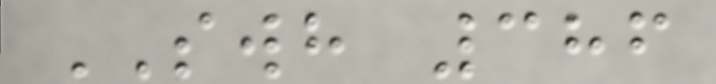SWH 386
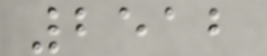2512
